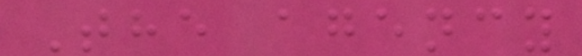The agency
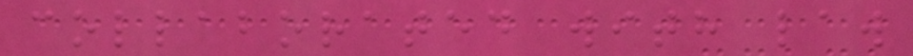collaborated with law
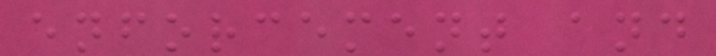enforcement and
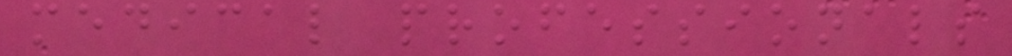medical professionals
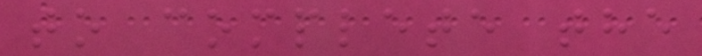to complete the
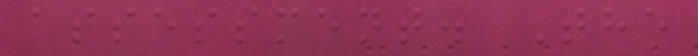assessment. The
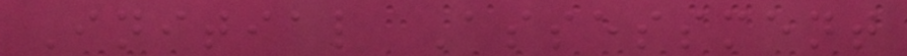Initial Assessment
